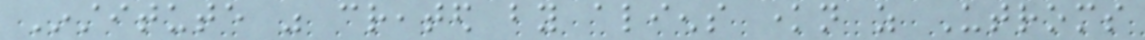Institute was created by aliens known as Utroms
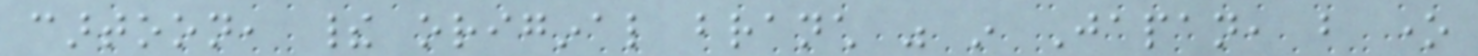cartoon, their original branch was in Japan, but one
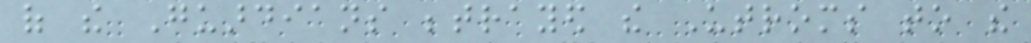of the Guardians betrayed the Utroms to the
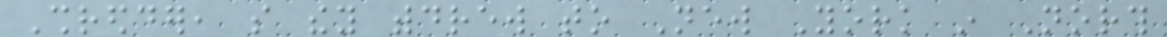Shredder, so they withdrew to New York in North
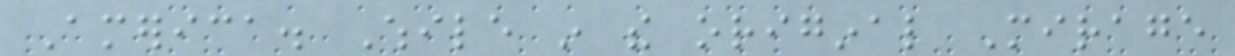America. While in the original Mirage
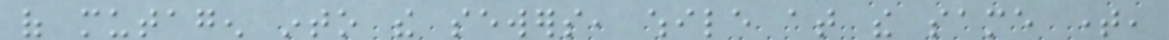of mutagen into the sewers, while at the same time,
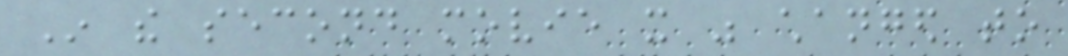In the second movie it was changed to
